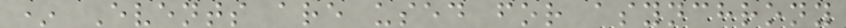* Events are used for asynchrony
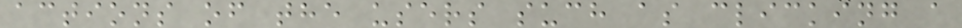actions of the users such as clicking a
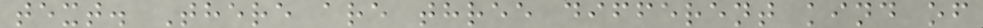text. There are three different kind of
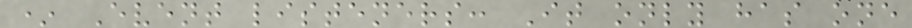* Event listeners: It only has one
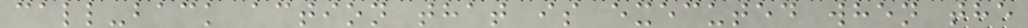call-back action that is executed when the
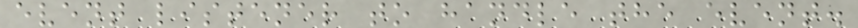event listener to handle the event.
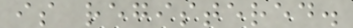is registered.
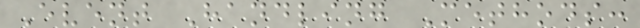Event Handling Methods:
